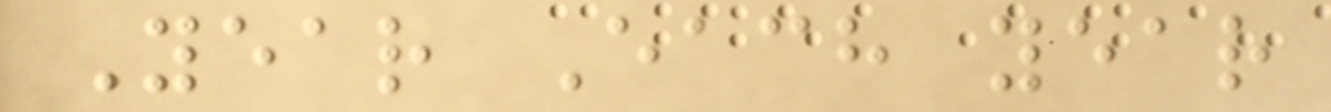Year Each year
